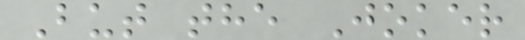But the Joker
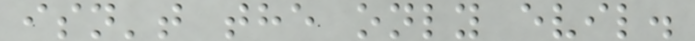isn't the only evil.
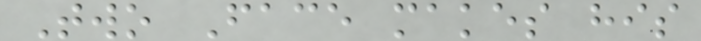Two Face makes his
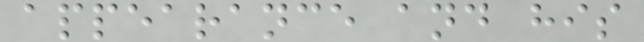appearance and his
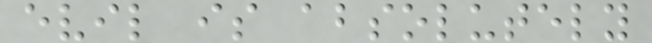evil is absolutely
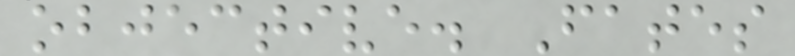objective. Fates
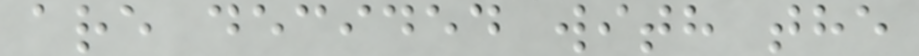are decided with the
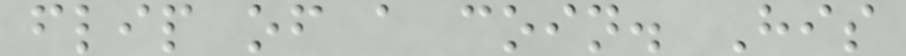flip of a coin. His
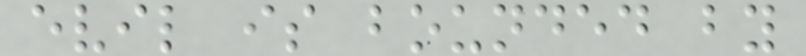evil is bounded by
